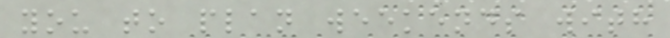you to plan weekends with
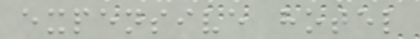expensive hotel
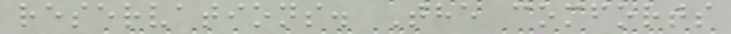reservations. The comforts
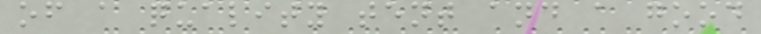of a quality tent and a good
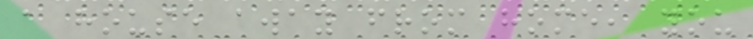a house away from home, you
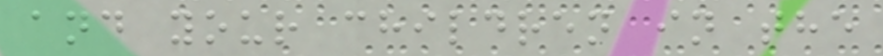and your children in the
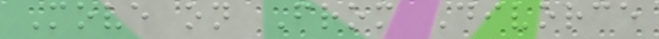Move on From Divorce
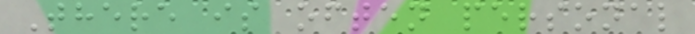There is often personal
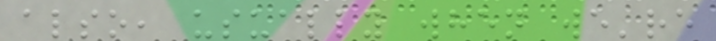also, usually when we're
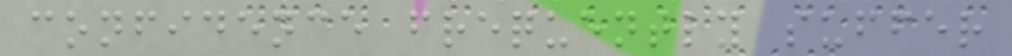confidence frequently suffer
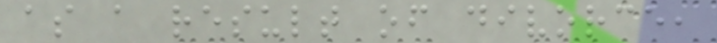as a result of divorce,
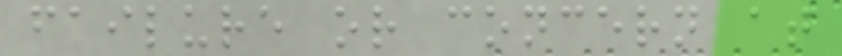failure or concern at
